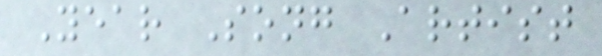Year Song Artist
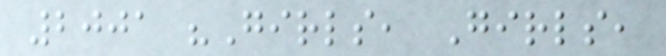2001 "Girls, Girls,
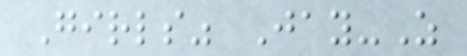Girls" Jay-Z
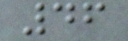46
